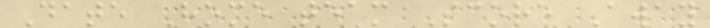Date Home team Score Away
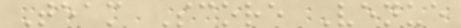Team Score Venue
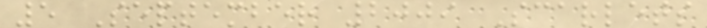5 September 2009 Scarlets
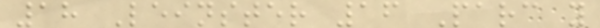18 Leinster 16 Parc y
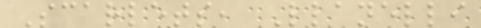Scarlets, Llanelli
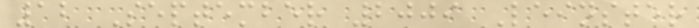12 September 2009 Leinster
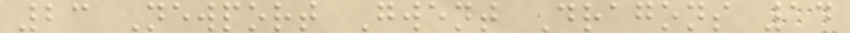23 Newport Gwent Dragons 14
